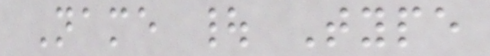Name | Type
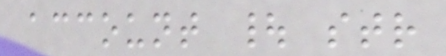account | str
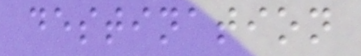destination
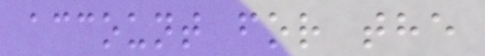account for the
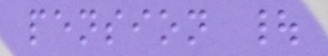pension |
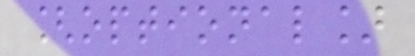[optional]
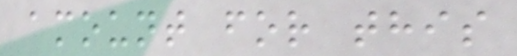amount for this
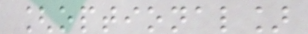[optional]
